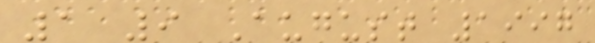1 9 August 1997
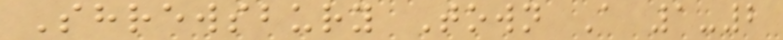Shrewsbury Town A 1-2
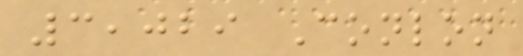3,029 Conlon
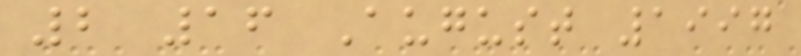2 16 August 1997
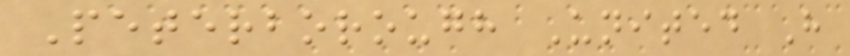Peterborough United H
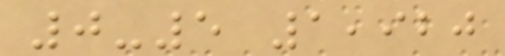0-5 1,920
